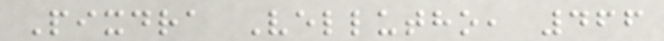Pixdra Vellutho, 466
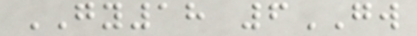GY18 6GW
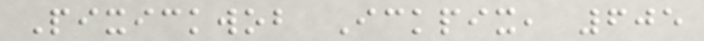Pixickwob Ickpix, 605
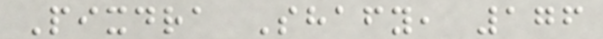Pixdra Shafy, 176
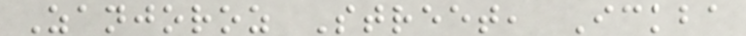Zanjoroz Street, Ickba
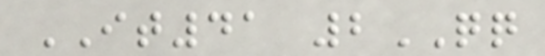IT41 2QQ
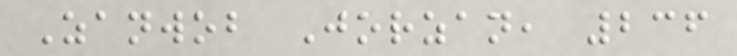Zanwob Jorzan, 236
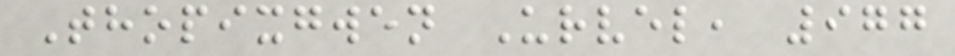Thopixgwen Urvel, 977
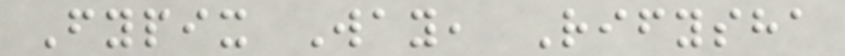Fypix Way, Rifysha
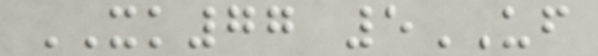XK77 5UF
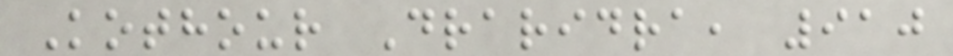Kothour Draridra, 910
